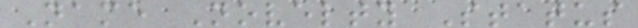Name Novelty Status
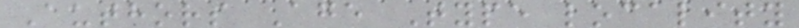Authors Age Type locality
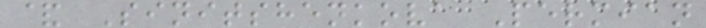& Sinitshenkova Permian
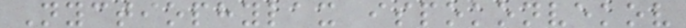Nyctiophylax ispokonvekov
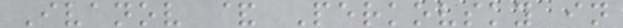Ivanov & Perkovsky in
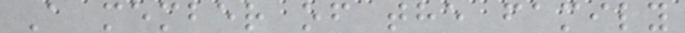A member of the family
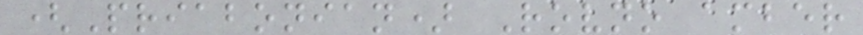(Priabonian) Rovno amber
